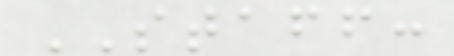STAFF:
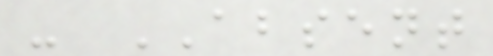- ABSENT
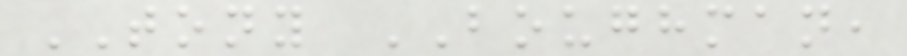TONY BOUGHMAN,
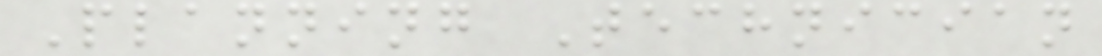Planning Technician
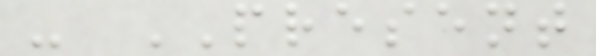- PRESENT
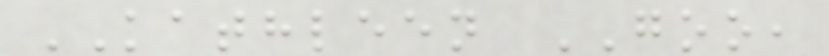KATHLEEN GOO,
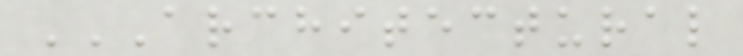ARCHITECTURAL
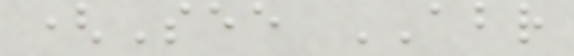(See ABR
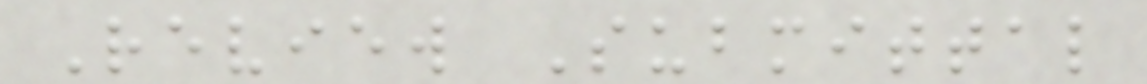Review Submittal
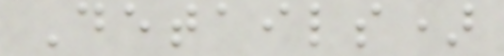Details)
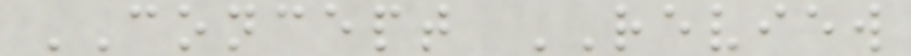CONCEPT REVIEW
